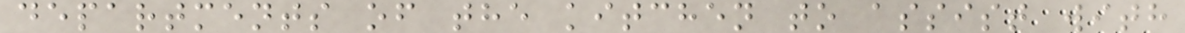departments of the kitchen to assist with
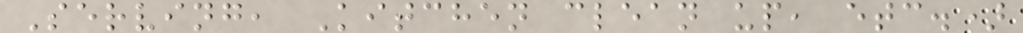Serving, Kitchen clean up, etc.)
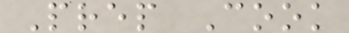Prep Cook
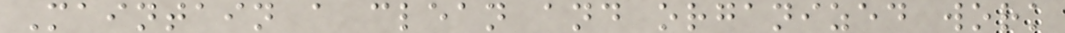Maintain a clean and organized work
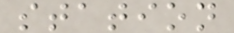station
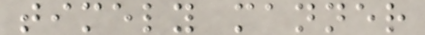timely manner
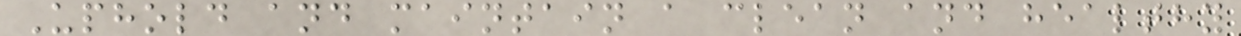Uphold and maintain a clean and healthy
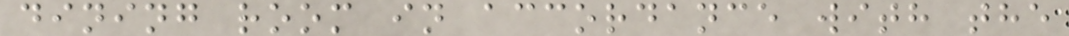dining room in accordance with the
